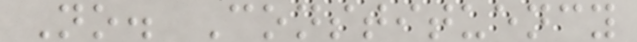No. Constituency
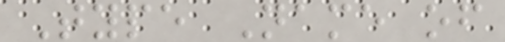Type Name of
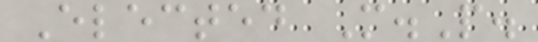Elected M.P.
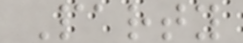Party
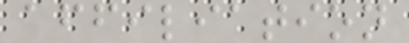affiliation
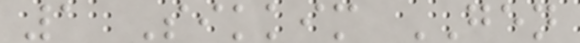1 Sikkim GEN
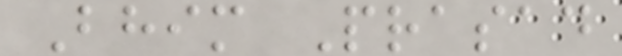Bhim Prasad
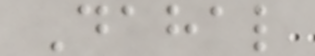Dahal
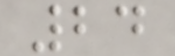24
